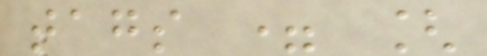tags = [
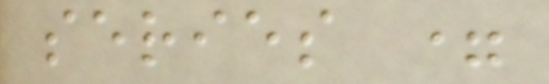series =
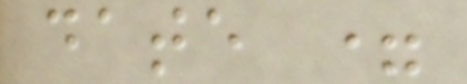date =
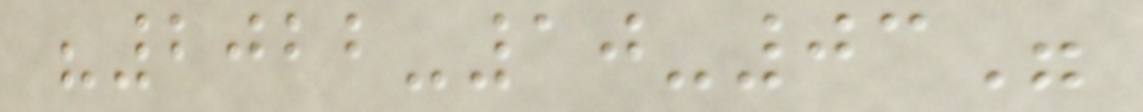"2022-10-03"
